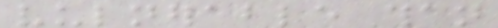vulnerable than
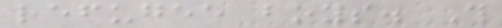refugee boys. This
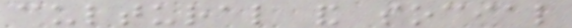cultural and social
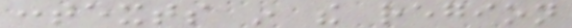contexts in the region
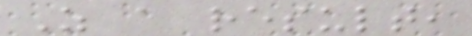As a result,
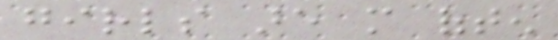girls are more often
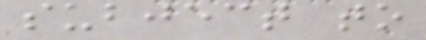subject to
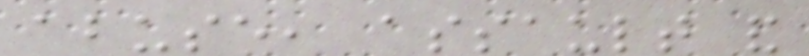abuse, assault and
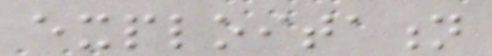exploitation
